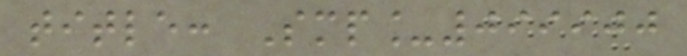title: Smp_099900
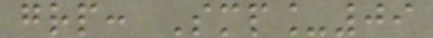grp: Smp_09
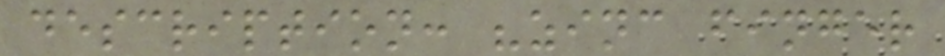description: "zinc finger
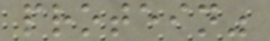protein"
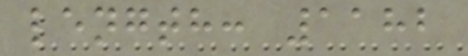length: 1182
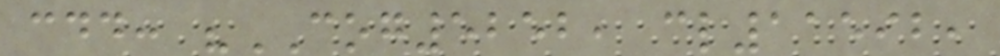cdd: "COG5252, cl11592,
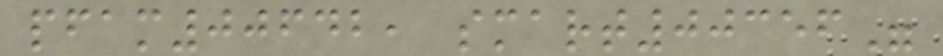pfam00642, smart00356"
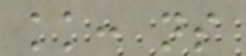kk: ns
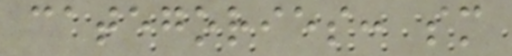categories: sm
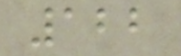122
